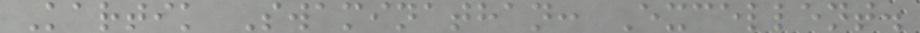Kartik Swaminathan: Excellent.
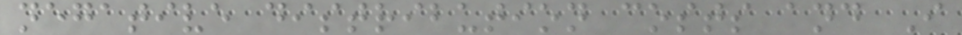negative distribution costs and I
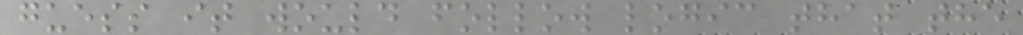guess it would follow logic that the
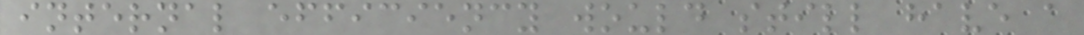internal efficiency would still have a
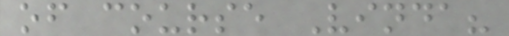of course Vinda?
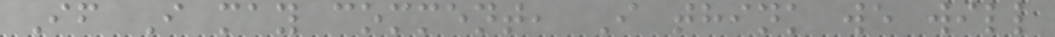If I may comment, I think we will
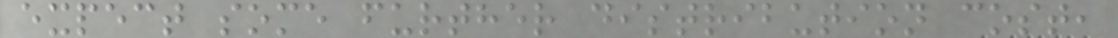expect some further distribution cost,
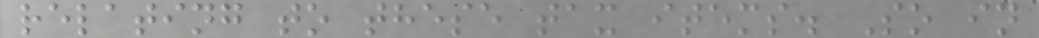relating to these tax items. So in
